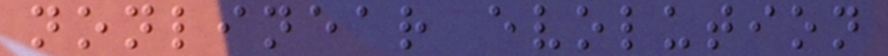nonlinear evolution
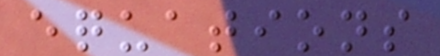equations
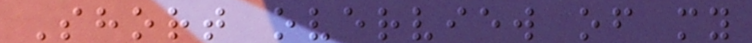Short overview of my
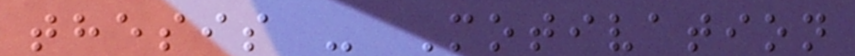thesis - Motivation
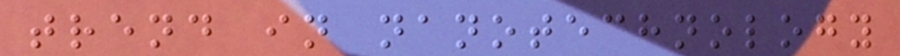trend in nanotechnology
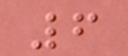6
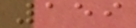159
